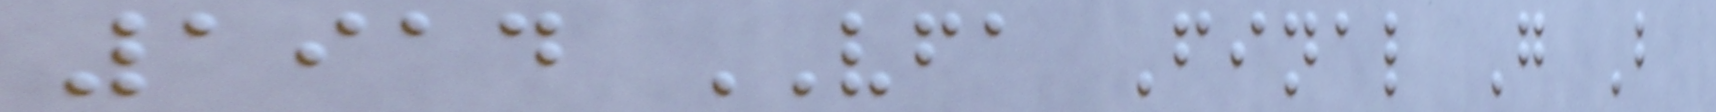1914 VFA Final G B
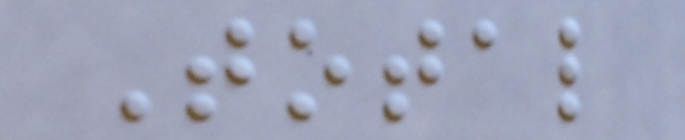Total
